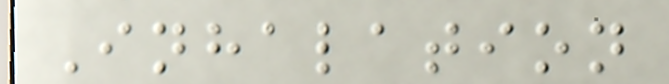Inhalation
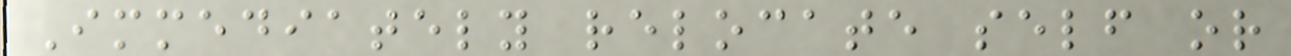Immediately relocate self or
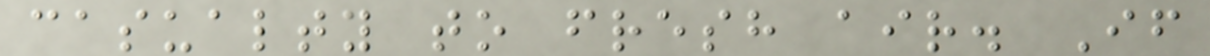casualty to fresh air. If
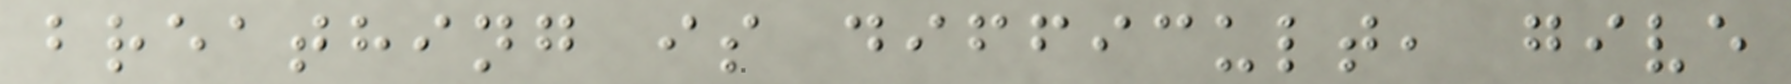breathing is difficult, give
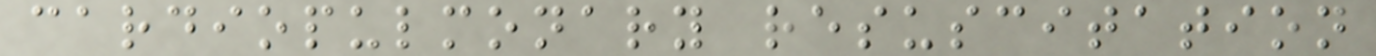cardiopulmonary resuscitation
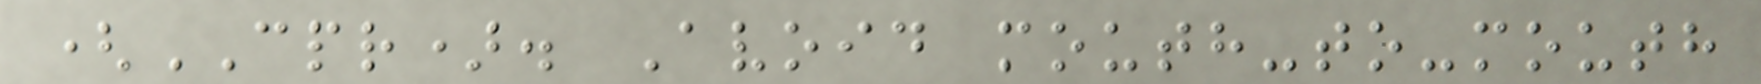(CPR). Avoid mouth-to-mouth
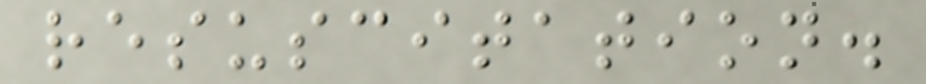resuscitation.
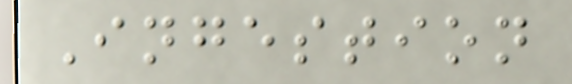Ingestion
